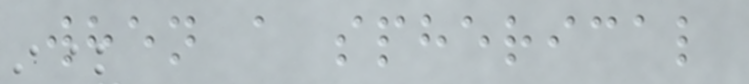when a spherical
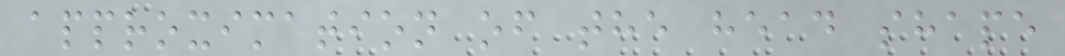approximation of the head shape
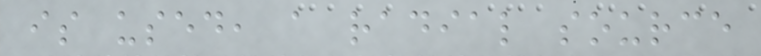is used, a radial source
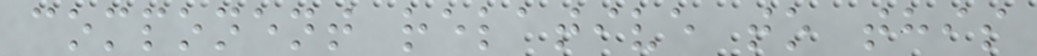component relative to this
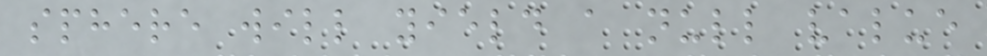sphere will yield a null value
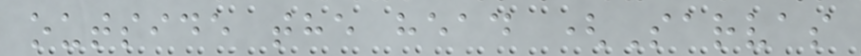outside the head (Sarvas
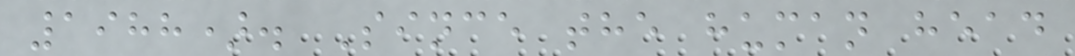1988). Since the human head
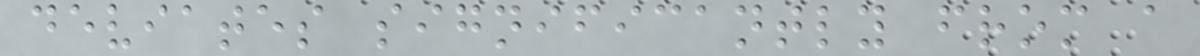deviates significantly from a
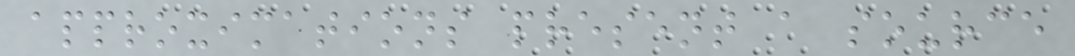approximations present a source
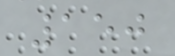150
